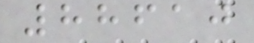88610
